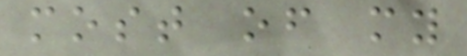most of my
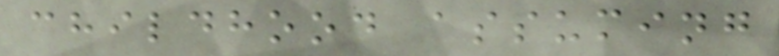childhood assuming
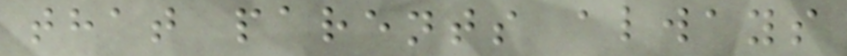that parents always
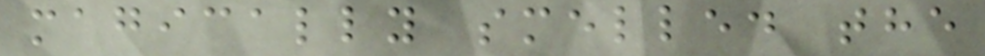magically smelled the
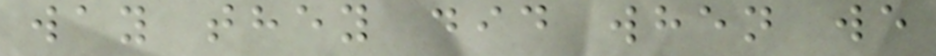way they did when we
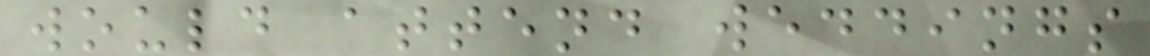would attend weddings
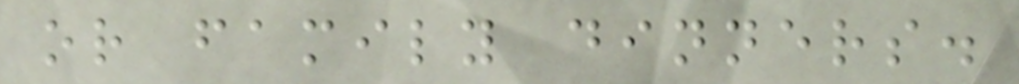or family dinners.
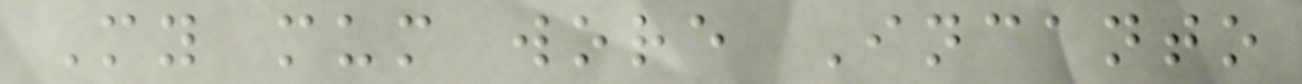My mum wore Incanto
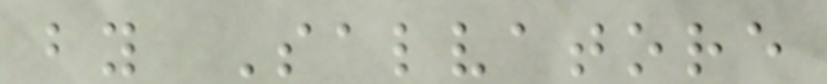by Salvatore
